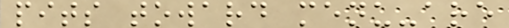pits toward menu-are
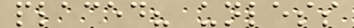placed? unless
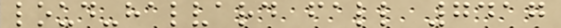loud-halvard fall 7417
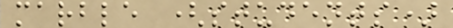marble (students)
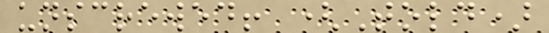unscrewed! (Told)
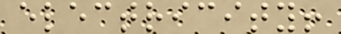electricity!
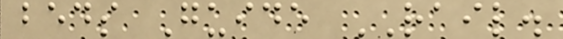beds Guide RAIL.
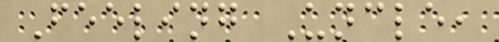Feeling Uncle,
